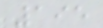195
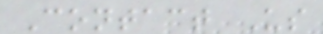Contact Us
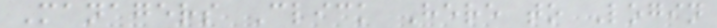Managers Click Here to Login
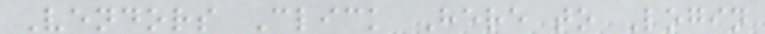Vendors Click Here to Login
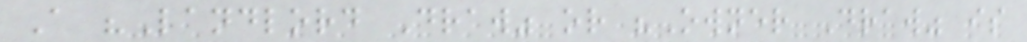A "Landlord Draw" or "Owner Draw" is
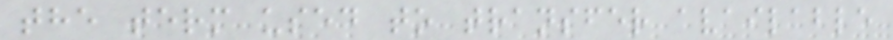the term used to transfer available
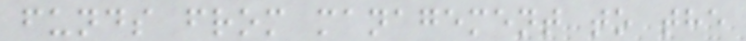funds from management to the
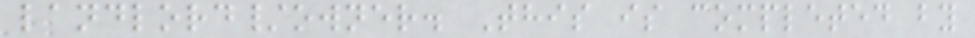landlord/owner. This is completed by
